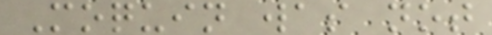Moquin was not
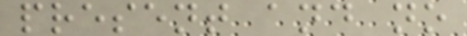present and no
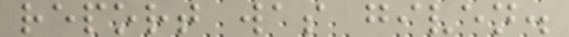report was given.
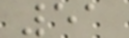51
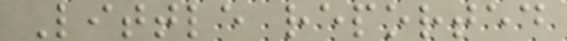Little reported
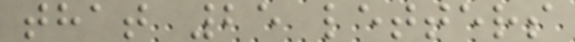that 25 letters
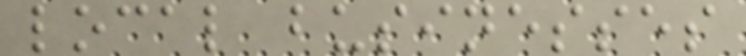local businesses
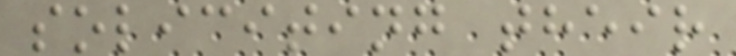soliciting their
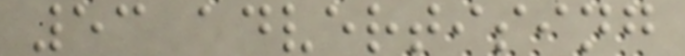53 advertising
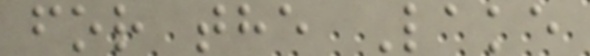for the Lake
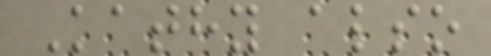Kathy also
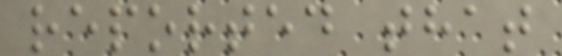reported that
